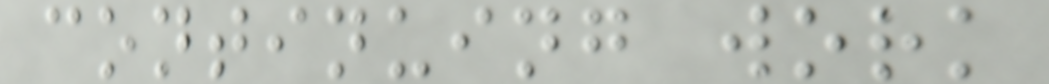continuing work
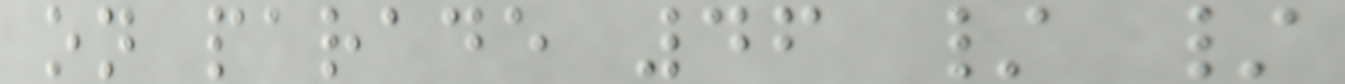on parade 46 / /
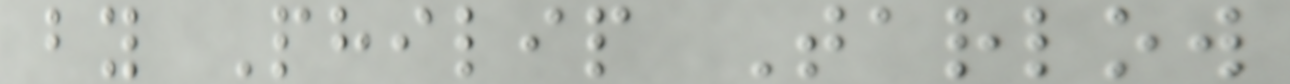by Philip Tarlow
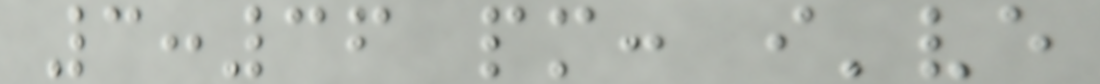3:36 pm: i've
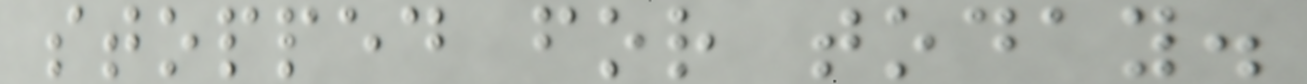stopped for today.
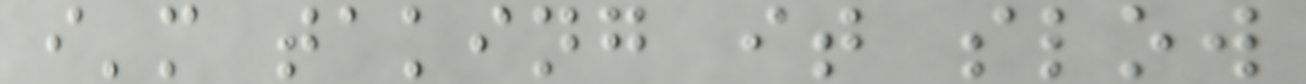i'm taking it slow
